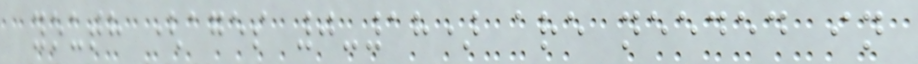youth (ages 0-18) are needed in
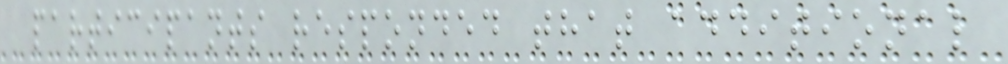participants responded that additional
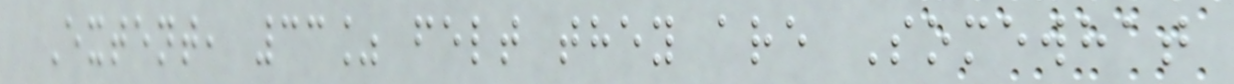Extent, 33% felt they are Somewhat
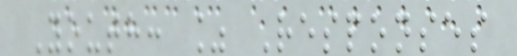Youth: % Responses
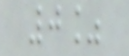0%
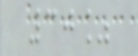30%
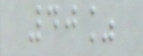40%
